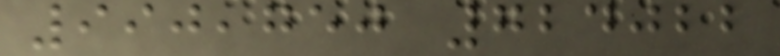990,750 724022
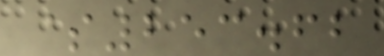$253.62
